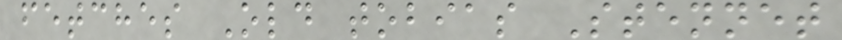fetches Old tobias Stennet
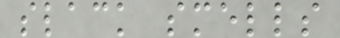slack smells
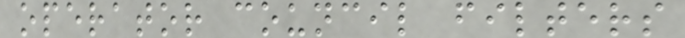operator council filters
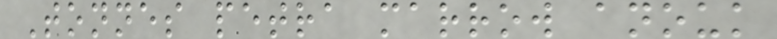Tonnes petra marrow anouk
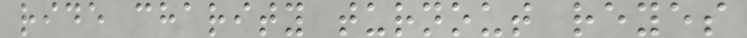ride charity turnout reyes
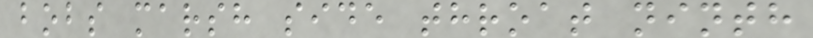bobs marsh side throat ninth
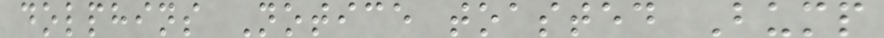dolphins Notice toasted Bump
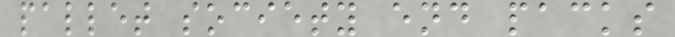pallet society end packs
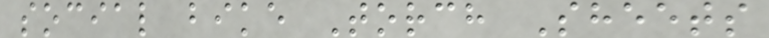social bike Torch Sheets
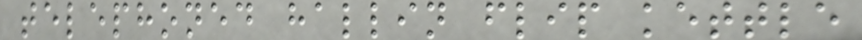telephoned hallin flip kettle
